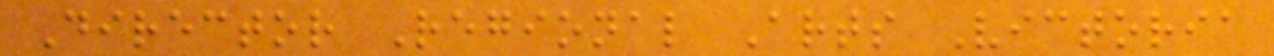Director Regional Arts Victoria
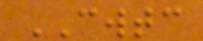CWTC
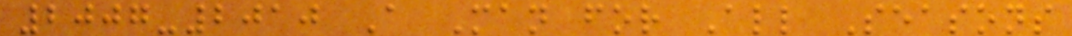2007-2010 A Man for All Seasons
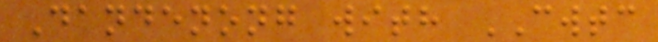Dandenong with CWTC
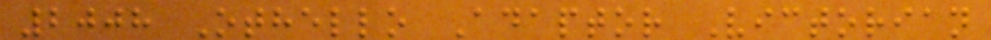2008 Othello Adaptor Victorian
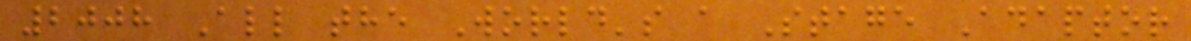2008 All the World's a Stage Adaptor
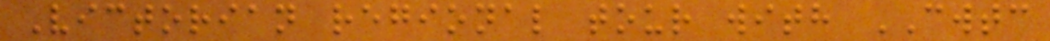Victorian regional tour with CWTC
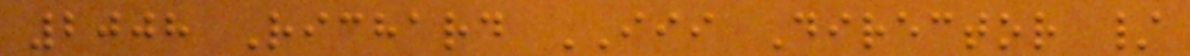2008 Richard III Director /
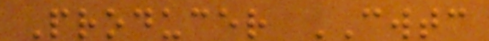Producer CWTC
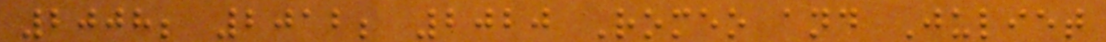2008; 2012; 2020 Romeo and Juliet
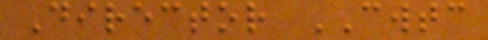Director CWTC
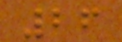26
